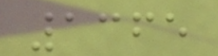1365
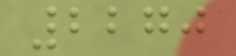2270
